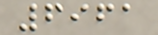6961
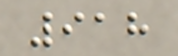918
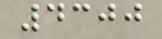4300
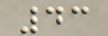43
